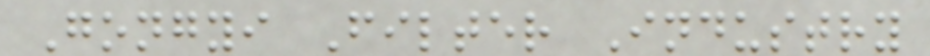Gongyi Filter Industry
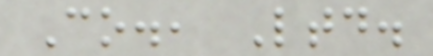Co., Ltd.
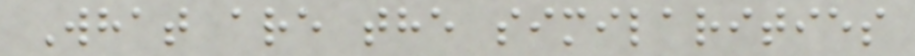What are the similarities
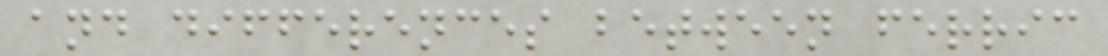and differences between ferric
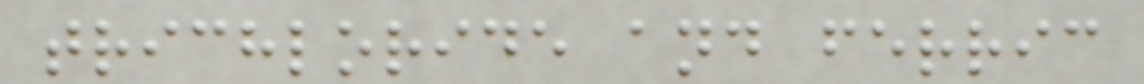trichloride and ferric
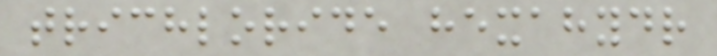trichloride hexahydr
